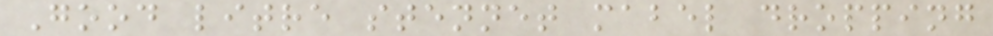Good litre stennet mabel dropping
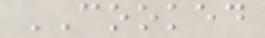COOKED
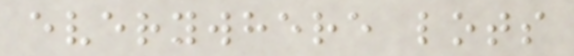everywhere lots
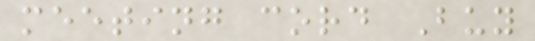meeting cord Buy
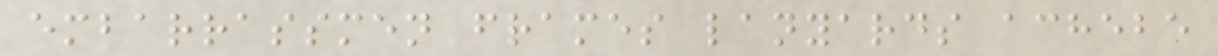embarrassmen frames lanyards achebe
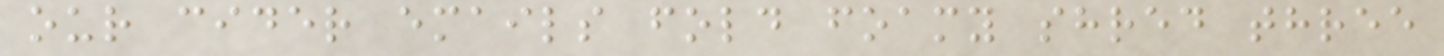our cider emails fold foamy shred three
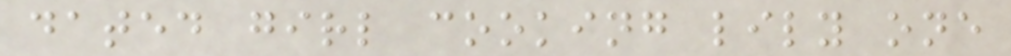dated girl cooking lily one
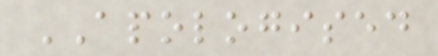APOLOGISED
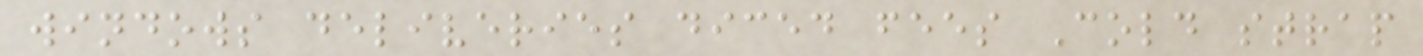windows deliveries diced fees Cold strap
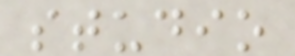studio
